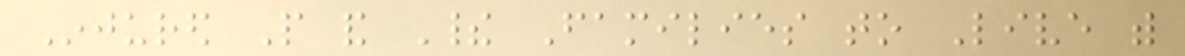Injured People and Their Families to Live with
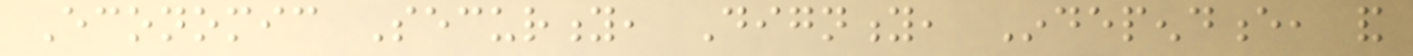Economic Security, Dignity, Independence, and
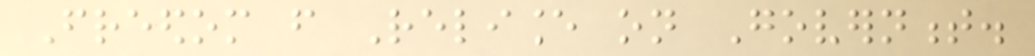Freedom from Reliance on Government.
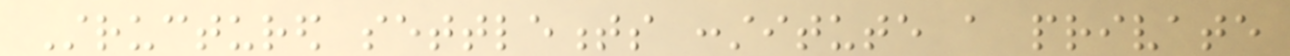Structured settlements constitute a private
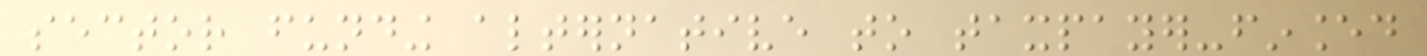sector funding alternative to taxpayer-financed
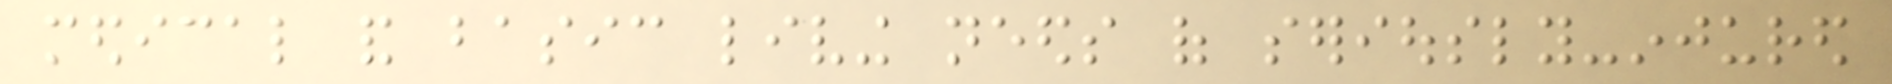medical and basic living needs of seriously-injured
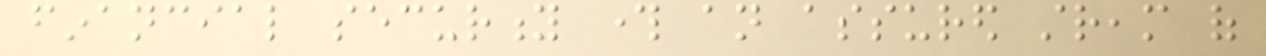financial security through an assured stream of
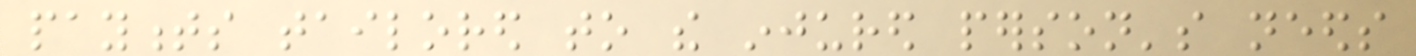payments tailored to the injured person's needs
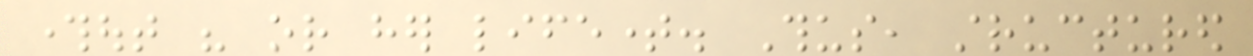throughout his or her lifetime. Thus, structured
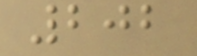202
